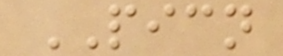PICN
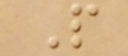P
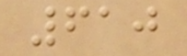610
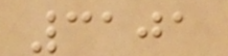3101
